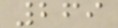269
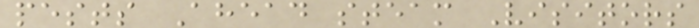pests Ahead steam Visitors
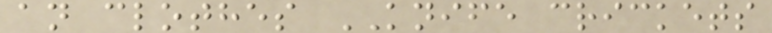an clothes KNIFE crickets
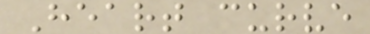Heart curve
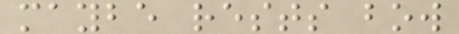maybe rests bow
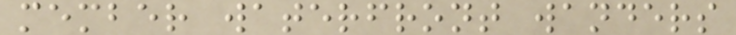member waterfront wanders
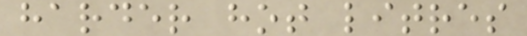harder hot litres
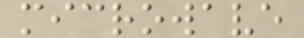microwave
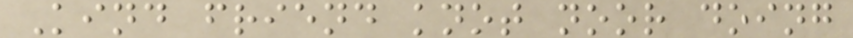Kind friend knot noor doing
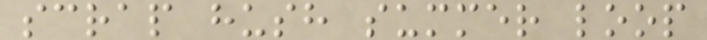scrap hush summer loop
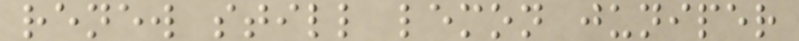renew still lemon juniper
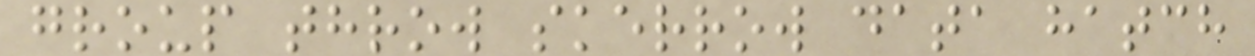group throw skerrow data hatch
